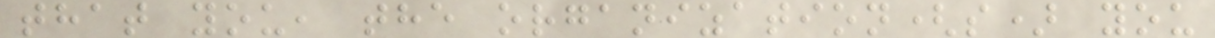that you, the organization(s) you
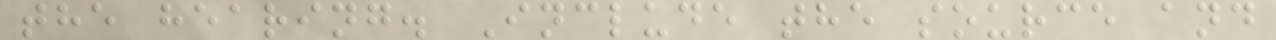the hearing. Include the source and
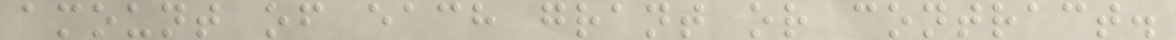amount of each grant or contract.
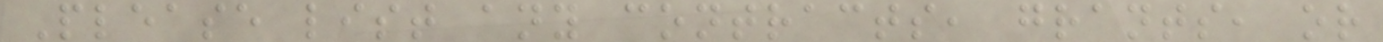Please list any contracts, grants, or
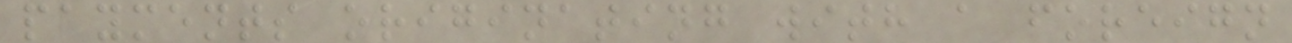payments originating with a foreign
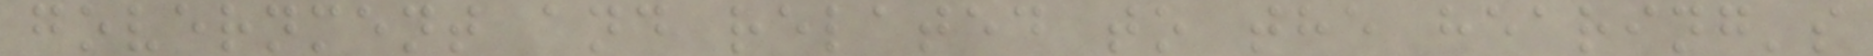government and related to the hearing's
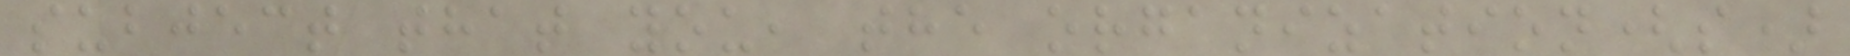subject that you, the organization(s)
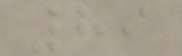89
